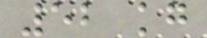52 kg
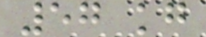57 kg
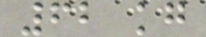62 kg
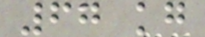67 kg
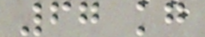67 kg
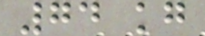74 kg
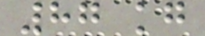87 kg
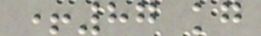+87 kg
